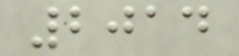2014
